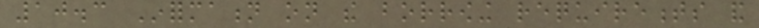10.3 Information on the borrowing requirements and
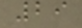29
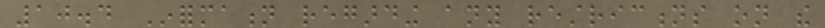10.4 Information regarding any restrictions on the
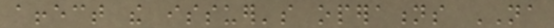affect the issuer's operations NA
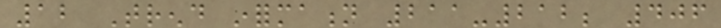12 Trend information 211-212; 406
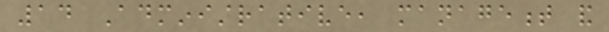14 Administrative, management and
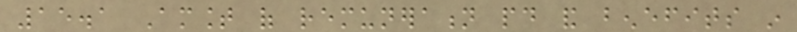15.1 Amount of remuneration paid and benefits in
